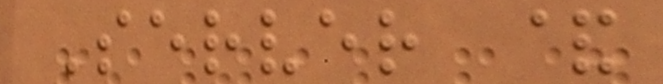Server &
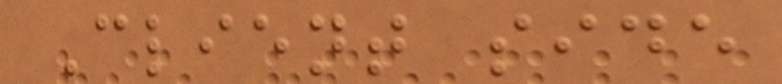Client side
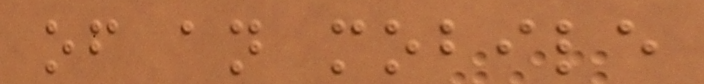of an mobile
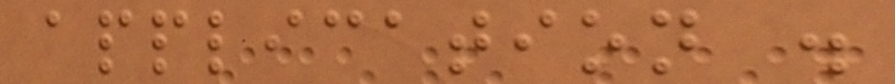application .
